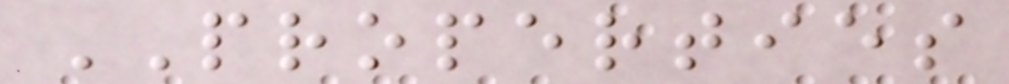PROPERTIES
